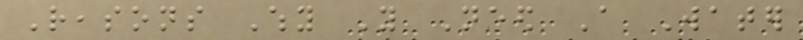Reasons Why You Need A Water
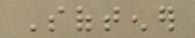Softener
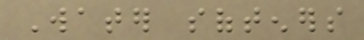Water softeners
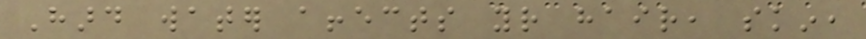Hard water affects your hair, skin,
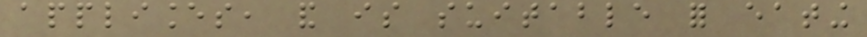appliances, and is suitable for eating
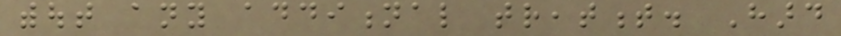without any additional treatment. Hard
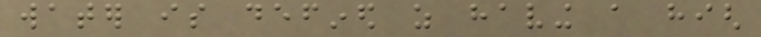water is defined as having a high
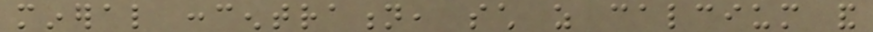mineral concentration, such as calcium and
